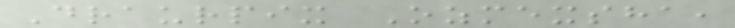Draurpix Ozmexsha,
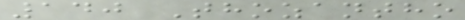140 Thozantho
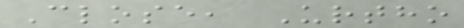Close, Urtho
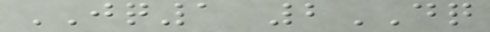JQ1 2DQ
